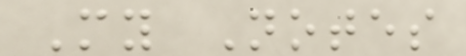My Notes
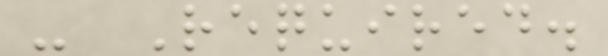- Required.
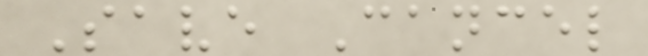Save Cancel
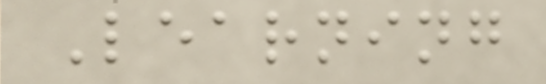Learning
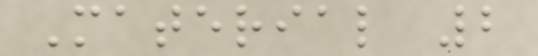Material 2
